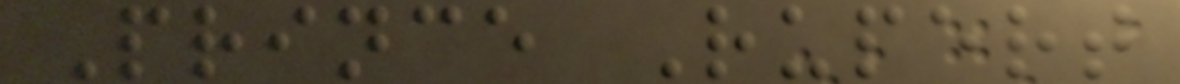Prince Rupert
